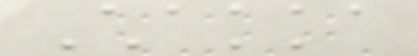Chakka
